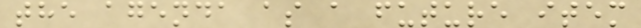the agenda as a future item
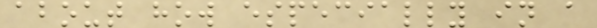about how especially in a
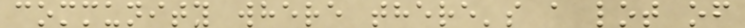community where there's a lot of
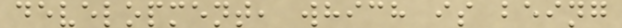development, which is being
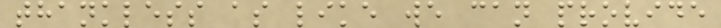thankless as like we can provide
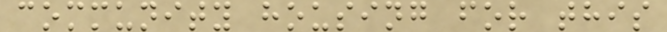community housing for this
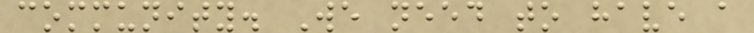community. We need to have a
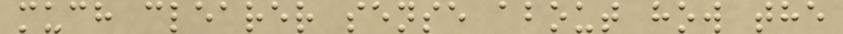much clearer sense about how the
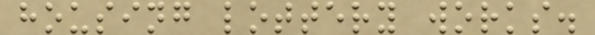housing lottery works.
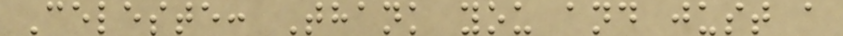Celeste: Thank you and just a
